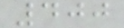400
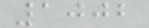1002
